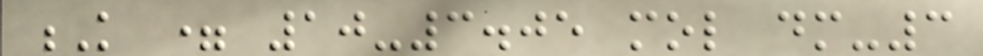K = 10-3.05 mol dm-3
